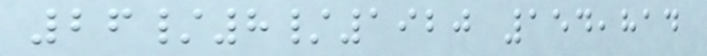26/8/1920 154,814
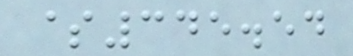$345.54
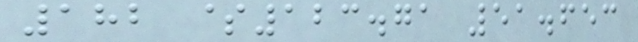182 $123.71 51.653
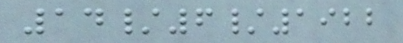14/6/1922
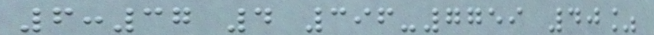6:37 4 396-7759 40%
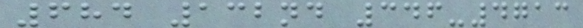684 132nd 346-4713
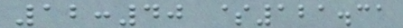12:40 $121.31
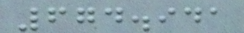674.941
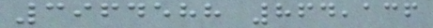3964588 864,136
